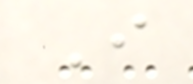I
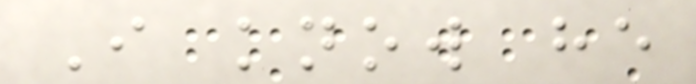I know he
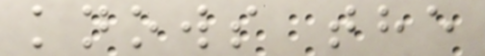knows the
